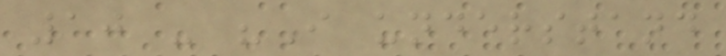10 - "I understand
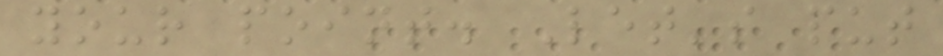your point. Let's put
